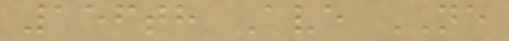156th Ave NE
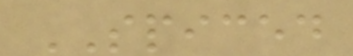SPICED
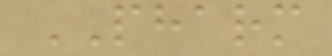PHARM
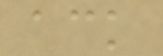ack
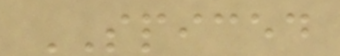SPICED
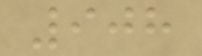908
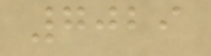7029
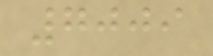7009
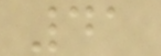41
